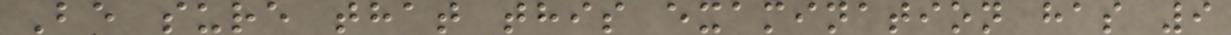Be sure that this examination has 9
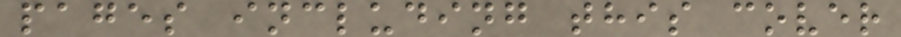pages including this cover
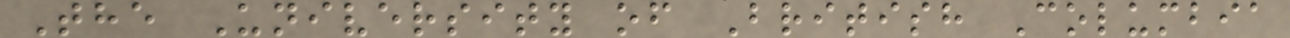The University of British Columbia
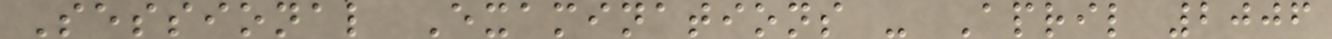Sessional Examinations - April 2006
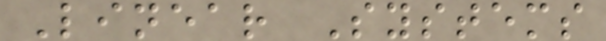Linear Systems
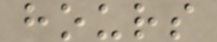hours
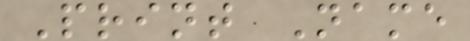Print Name
